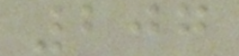207
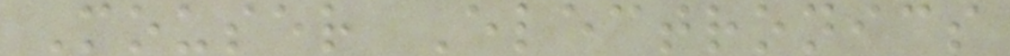Mouser Electronics
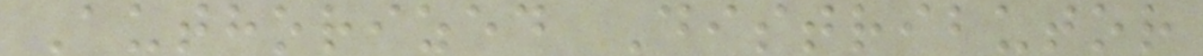Authorized Distributor
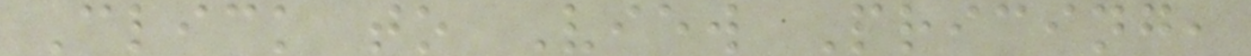Click to View Pricing,
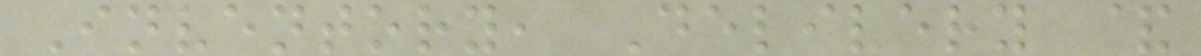Inventory, Delivery &
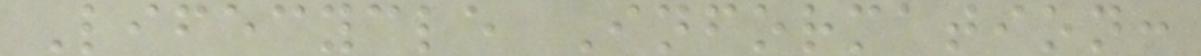Lifecycle Information:
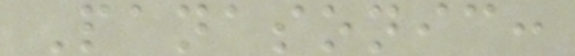Panasonic:
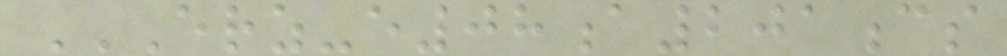ERZ-E08A201CS
